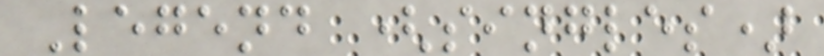Legend (singles)
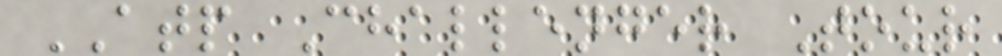ATP Challenger Tour
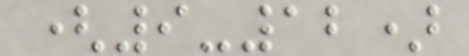(9-12)
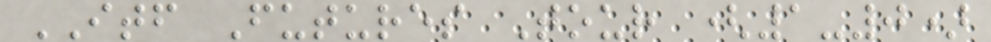ITF Futures Tour (1-0)
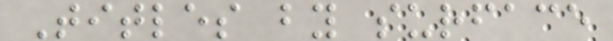Titles by surface
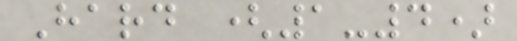Hard (1-4)
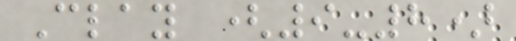Clay (9-8)
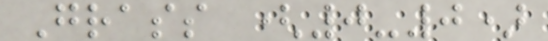Grass (0-0)
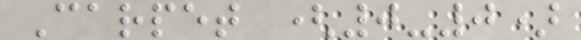Carpet (0-0)
